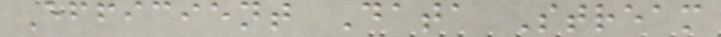Efficient Data Stream
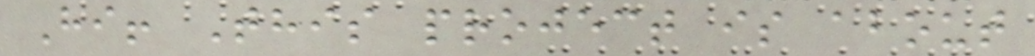Hi! This project is about
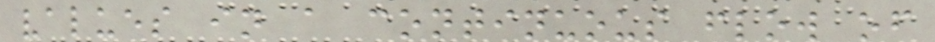values in a continuous flow of
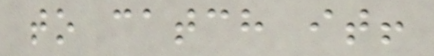to catch it!
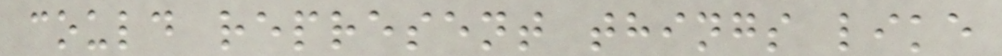could represent things like
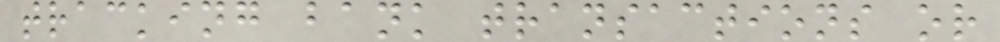tracking bank transactions or
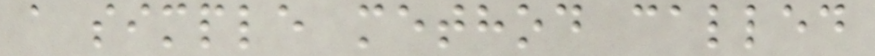a simple method called
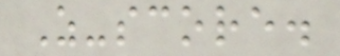Z-score.
